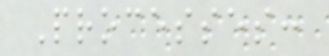Processes:
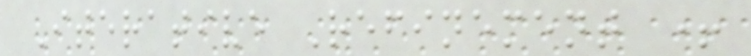Iterative Refinement +
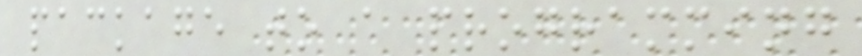package to a programming
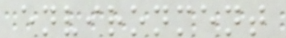environment
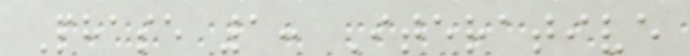Phase 1: Iterative
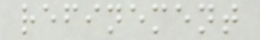refinement
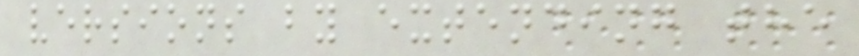versions by extending the
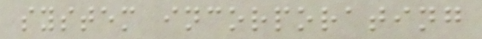system incorporating
